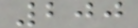200
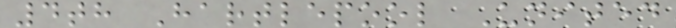4th Hartlepool United
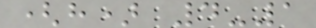(h) 4-1
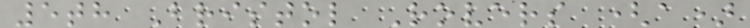5th Bristol Rovers (a)
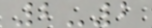2-2
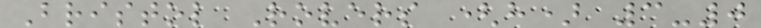Bristol Rovers (h) 3-0
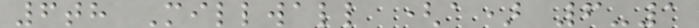6th Millwall (a) 6-1
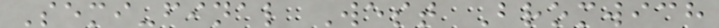Semi-final West Bromwich
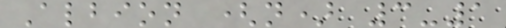Albion (n) 3-1
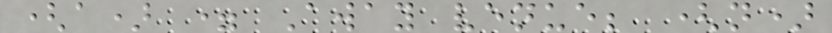(a) = Away venue; (n)
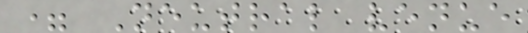= Neutral venue
